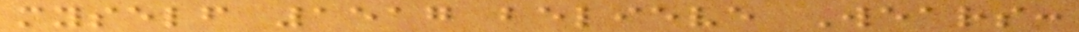myself 1517 believe Wears:
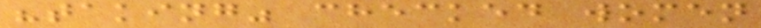"taking" checked women
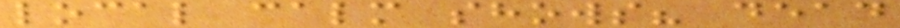local calm shows? dead
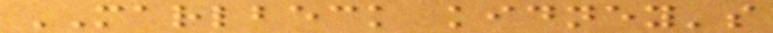MARLBECK kidney's
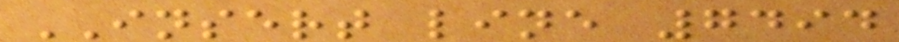INSERT line 7494
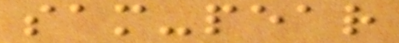sam-pear
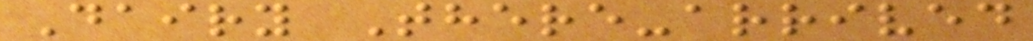Dairy There-arrived
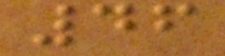46
